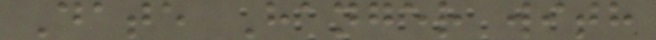Date Hanger with
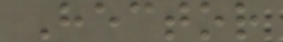Hector
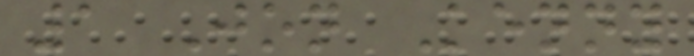1 Jon Kenny
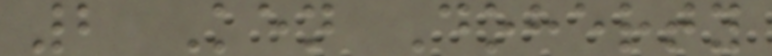2 Ken Doherty
